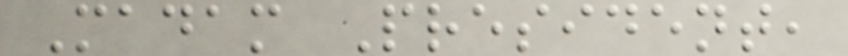Madam President,
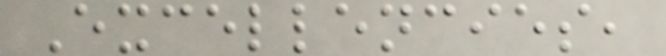Excellencies,
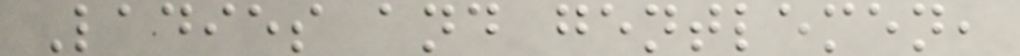Ladies and gentlemen,
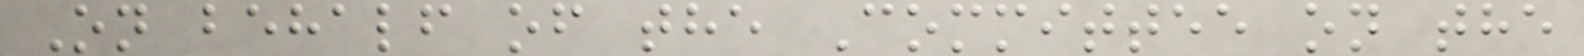On behalf of the Committee on the
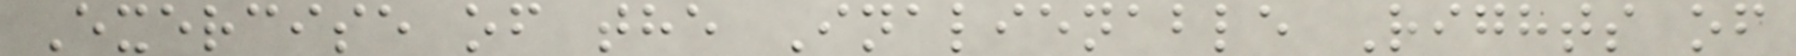Exercise of the Inalienable Rights of
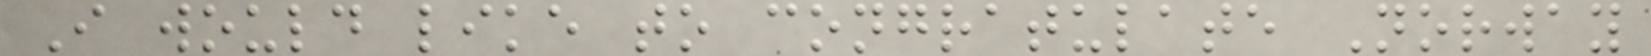I would like to congratulate Norway
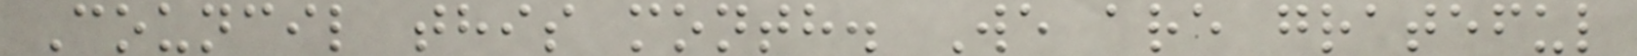Council this month. We are grateful
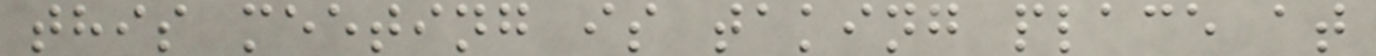this meeting is taking place at
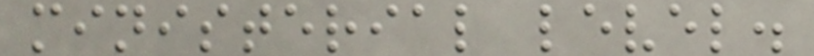ministerial level.
